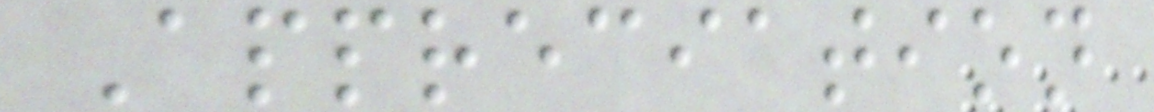Appreciation
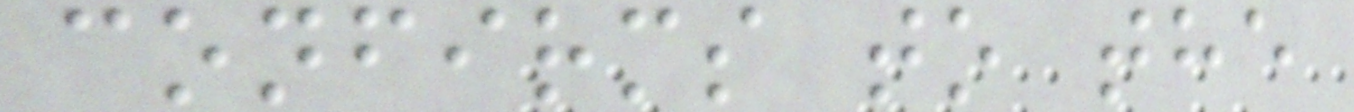confirms to the
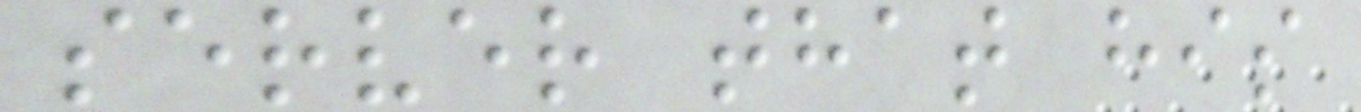server that his
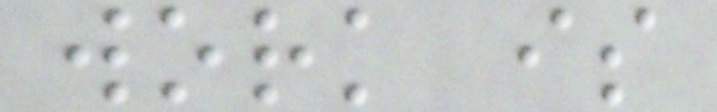work is
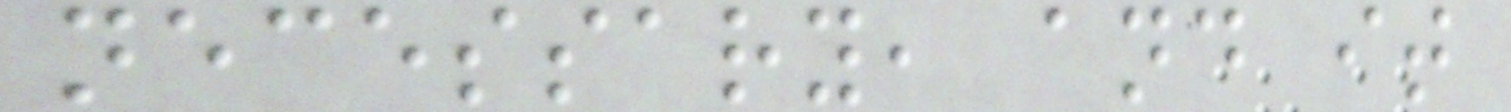necessary, and it
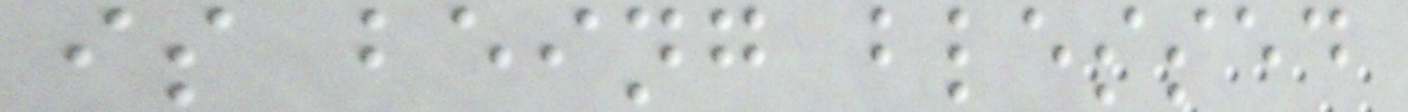is being blessed
